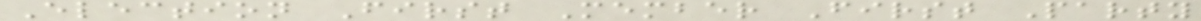Election First Member First Party
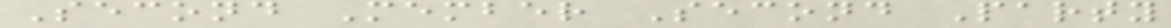Second Member Second Party
